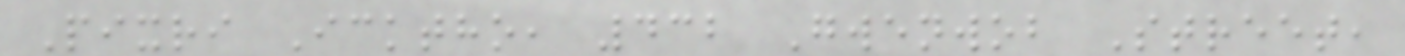Pixri Icktho, 432 Gwenwob Street,
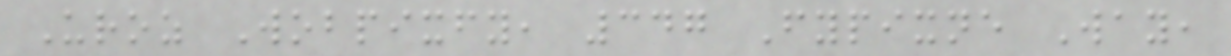Uroz Wobpixfy, 347 Fypixne Way,
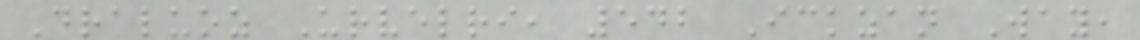Draluoz Urvelri, 542 Ickzan Way,
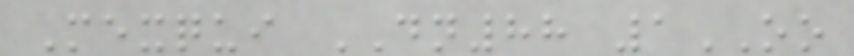Mexqui DN88 1OO
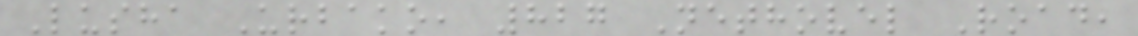Lusha Urbako, 827 Nethovel Road,
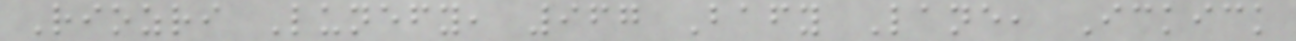Riozri Lunefy, 967 Bafy Lane, Ickick
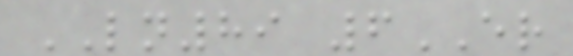LN89 6ER
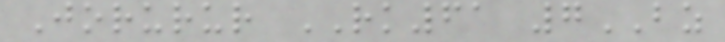Jorurur RK61 7BZ
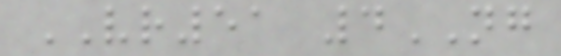VR51 4NG
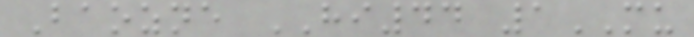Baozne HI44 1MU
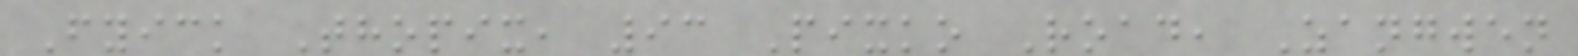Fyick Thopix, 93 Pixko Road, Zangwen
